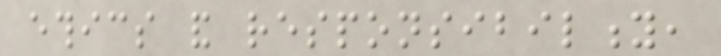ethics and responsibility,
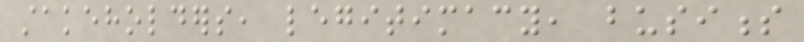stakeholders, legitimacy, business
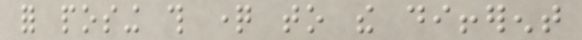for posing this question to the different
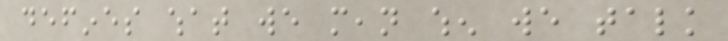defines what we mean when we talk
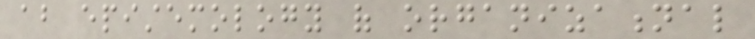about epistemology of organizational
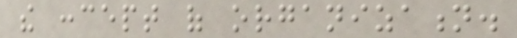the concept of organization.
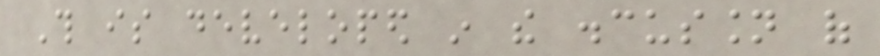This is developed in the discussion of
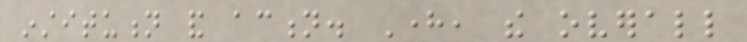institution and action. Here, the overall
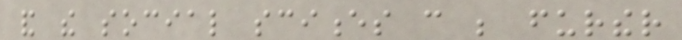and the social sciences can be further
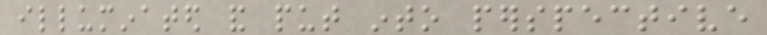illuminated and put into perspective
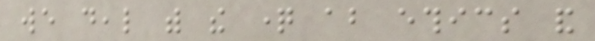we deal with the question about ethics and
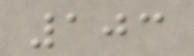103
